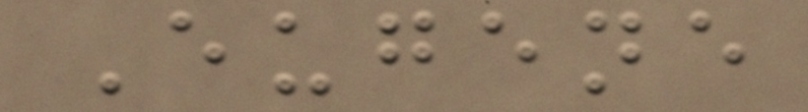Eugene
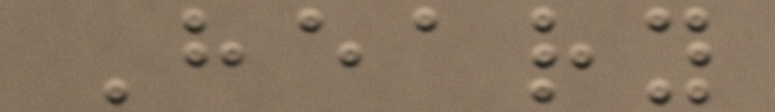Heary
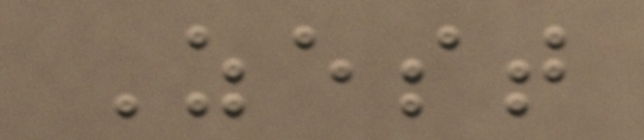Zest
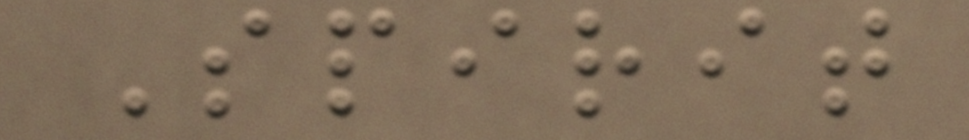Spirit
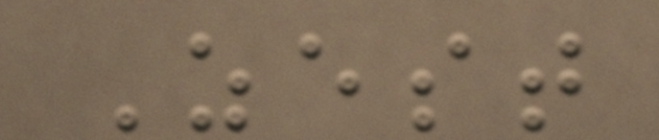Zest
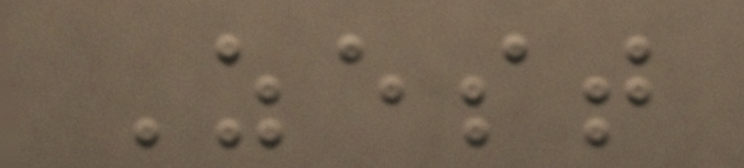Zest
